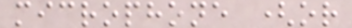microphone (or
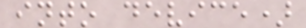into device)
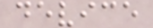device
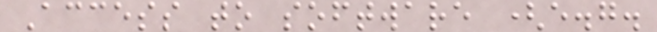Access to software (e.g.
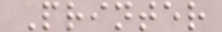Printer
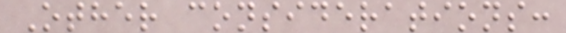Other considerations:
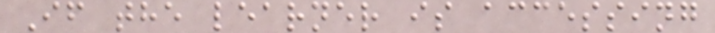If the learner is accessing
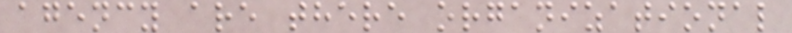agency are there organizational
